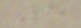5
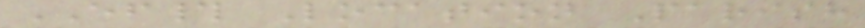EF# Location Parish
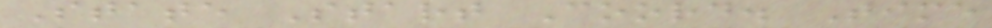State Start Coord. Time
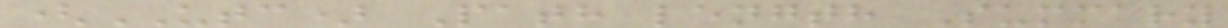(UTC) Path length Summary
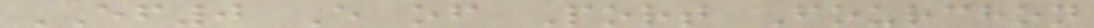EF0 E of Port Fourchon
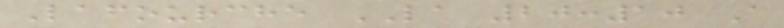Lafourche LA 20:10 A
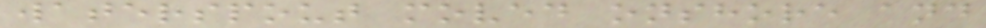waterspout moved onshore and
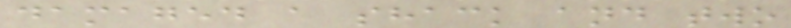damaged a shack and two
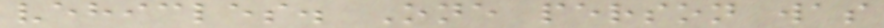vehicles. One person was
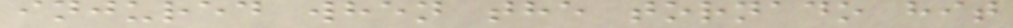injured when the tornado hit
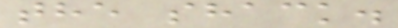the shack.
